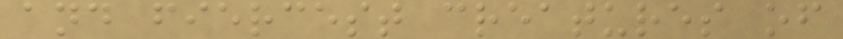and fiercest creatures of
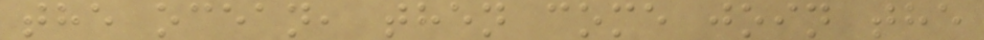the ocean, then come join the
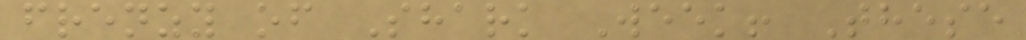frenzy of Shark Week! These
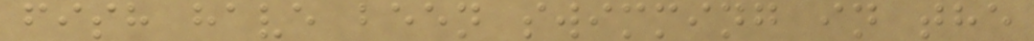fish have been swimming in the
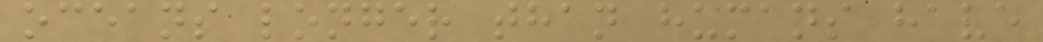oceans longer than humans have
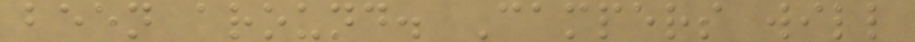been around. Campers will
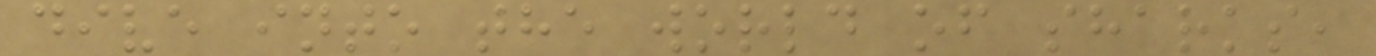dive into the world of sharks,
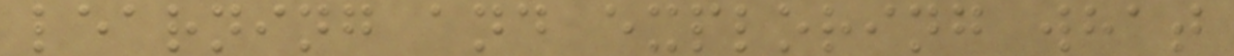learning and exploring what
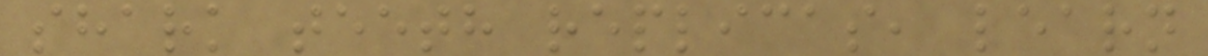shark teeth replicas, learn
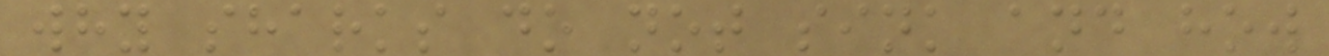why sharks do not sink and how
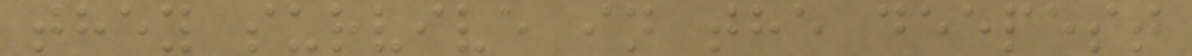they survive in the deepest
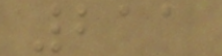211
